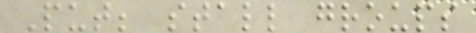Put; stall groups
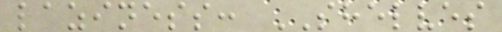laziness: SHELVES
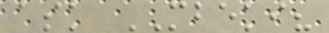ask MBEKI?
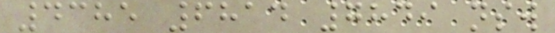4385 6814 7849 nsw
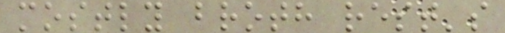mostly broth rest's
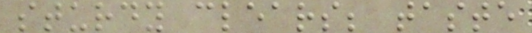sturdy clears; taste
